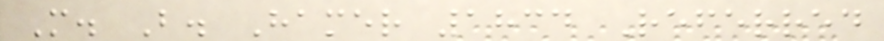M. B. Hamer 1834 Referred
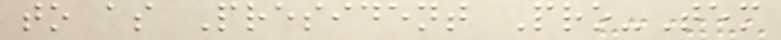to as President Pro-Tem
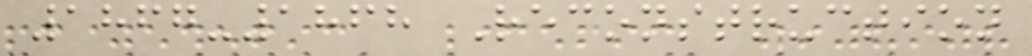1867-1868 Reconstruction
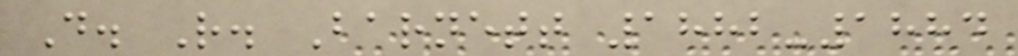D. R. Barnett 1882-1884
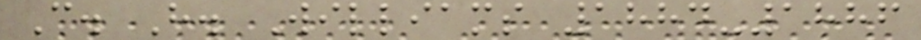C. H. Williams 1884-1886
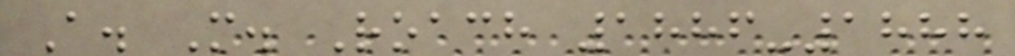A. M. Roach 1886-1888
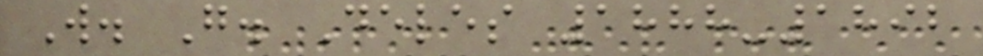W. G. Deles 1888-1892
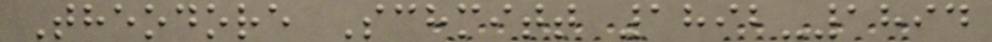Theodore Schmitt 1892-1894
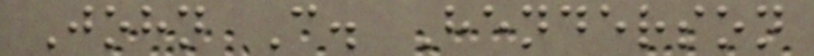John C. Henderson
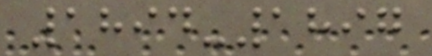1894-1897
